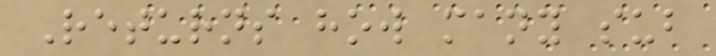Returns how many sub
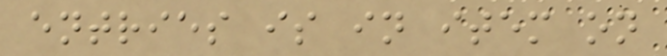entries is in item on
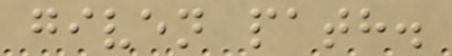given path.
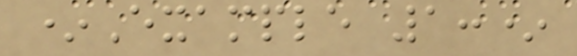*Example 1:*
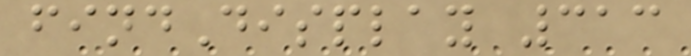findDisplay 313
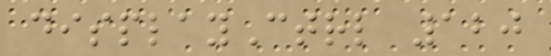displayCtrl 120
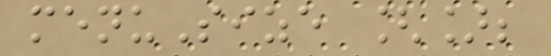menuSize [];
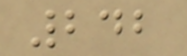242
